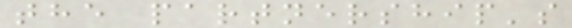the partnership's
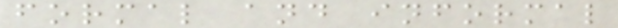formal and informal
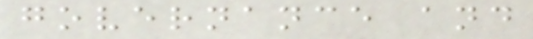governance and
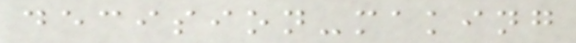decision-making
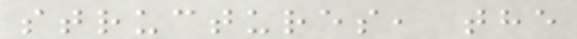structures, the
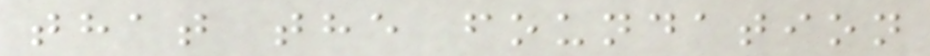that the foundation
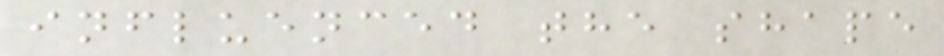influenced the shape
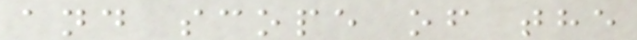and scope of the
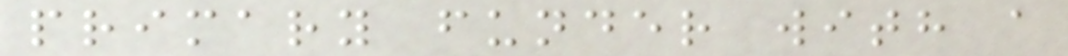primary funder with a
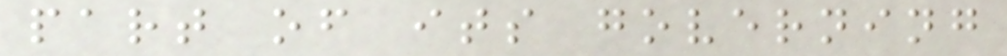part of its governing
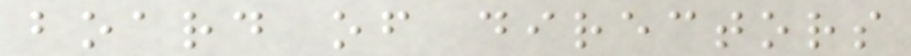board of directors
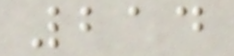214
